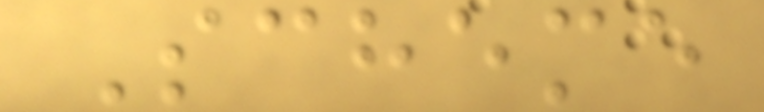Scheme
